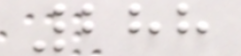288
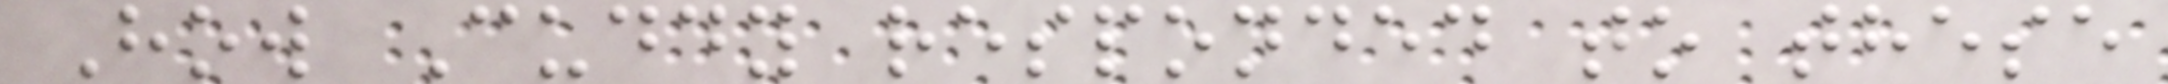How Cuddy responded to these
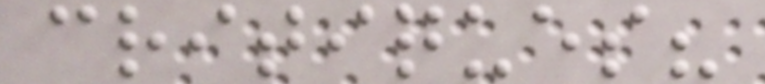critiques?
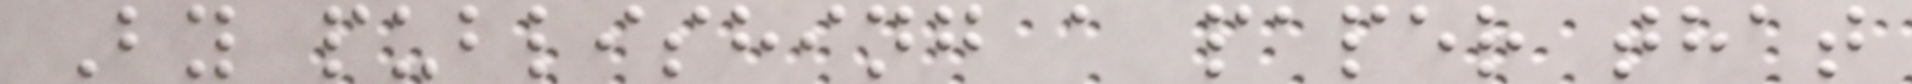By publishing a paper that
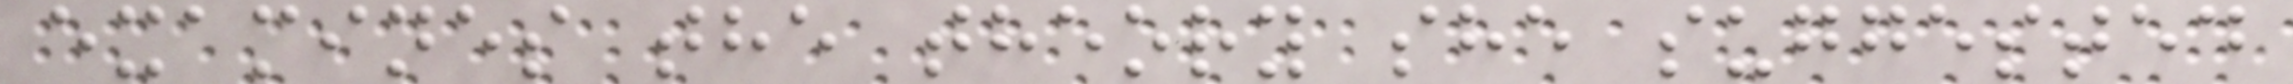examines the theory she suggested
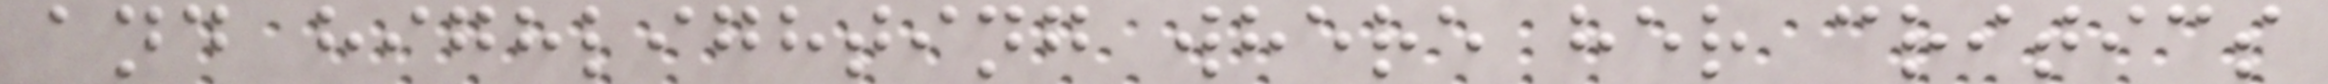and highlighting where her critics
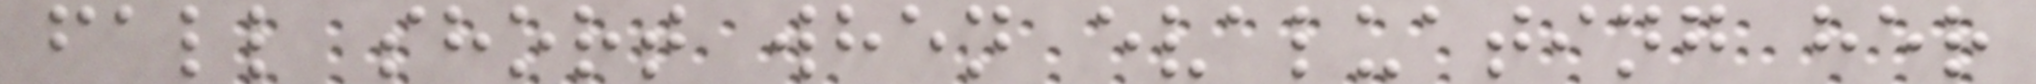fall short when evaluating her
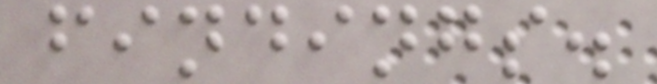findings.
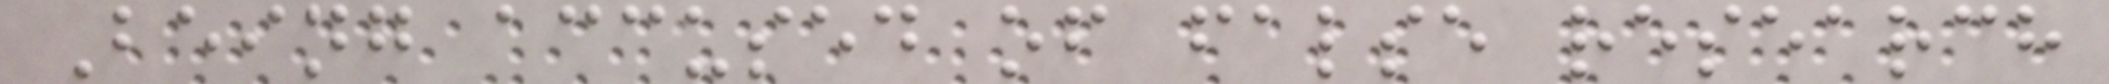Being accused of false research
